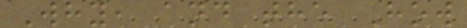Why, and the How
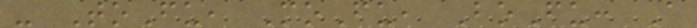- ToFu, MoFu, BoFu: A
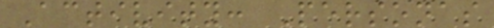Activity: Personas
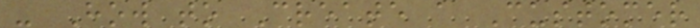- How to Create a Customer
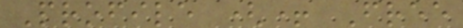Profile (+ Free
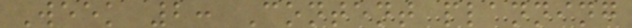Week 2: Content planning
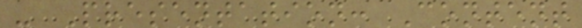- Presentation: Content
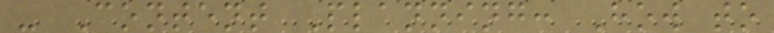- Content Planning: How to
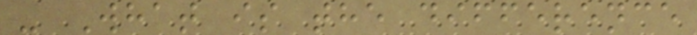- What is the difference
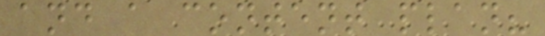and a content plan?
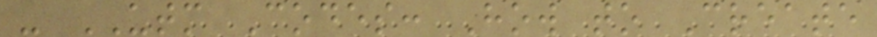- UTM Codes: How to Create
